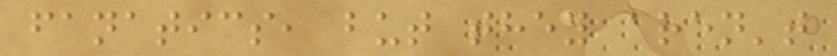fanatics, but they aren't
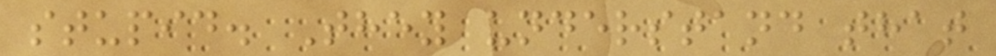stupid. They understand that
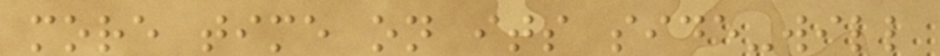more time on its side-will
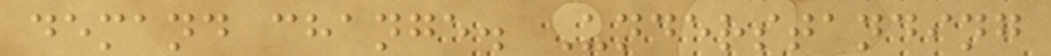demand change. Understanding
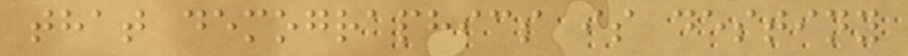that demographics is destiny
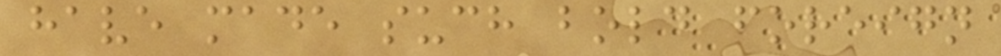have made such bold foreign
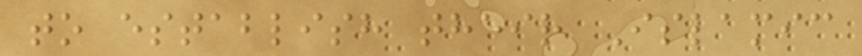to establish their Islamic
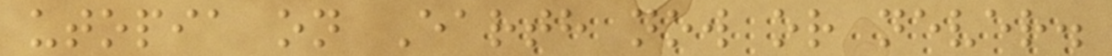utopia on Earth now or never.
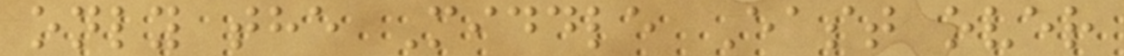only the Middle East over
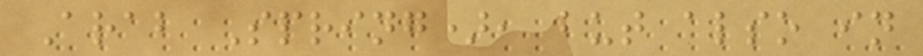Arab Spring), but also in
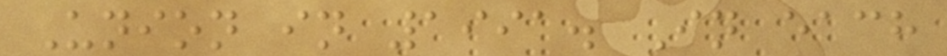Union in 1991. In each
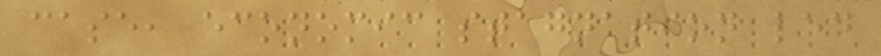case, economic stagnation led
